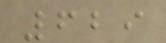629
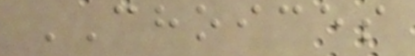CHOICES
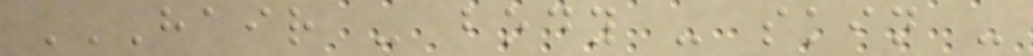HAIR - BODY - SKIN -
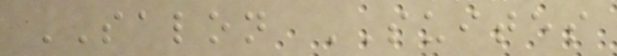SALON SUITES
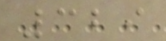329
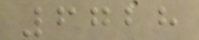6728
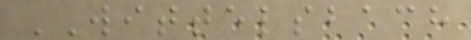WITTELSBACH
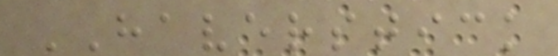HAVERSTICK
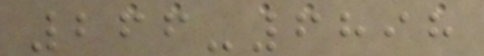266-6898
